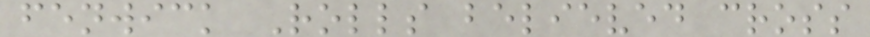fenwick Rolls believed cross
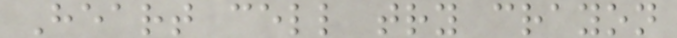Heart cell try crayon
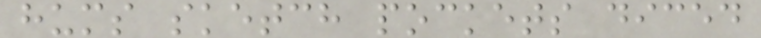hums sketch pockets diced
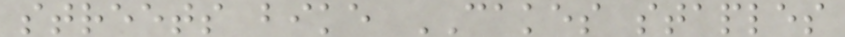streets bike CAKES staples
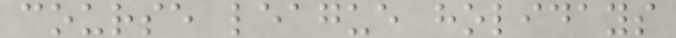course league holidays
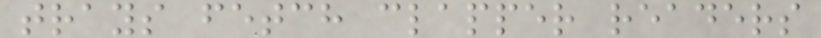trays fetch clapper readers
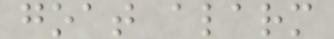goat alarm
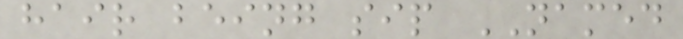hair being sip NAMED
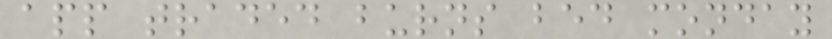app traded burns bed monday
